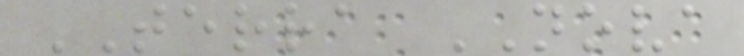TERRA NOVA
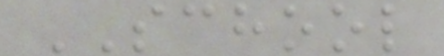SCHOOL
